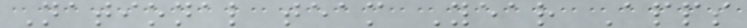National team Year Apps
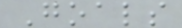Goals
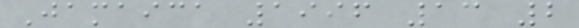Jamaica 1996 13 2
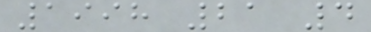1998 21 4
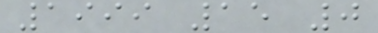1999 15 0
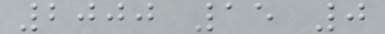2000 15 0
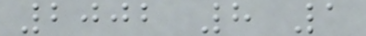2002 8 1
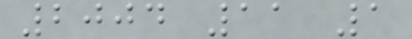2004 11 1
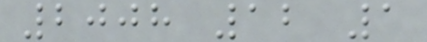2008 12 1
